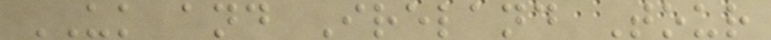UK and Ireland Tour
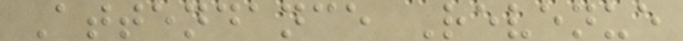Attendance Revenue
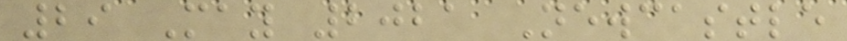29 May 2021 Newcastle
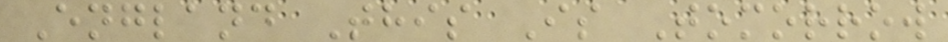England This Is Tomorrow
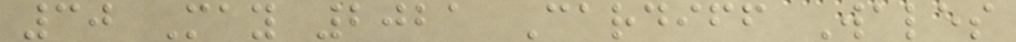30 May 2021 Cardiff Wales
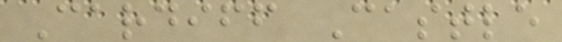Cardiff Castle
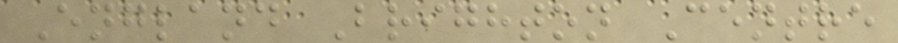England Brighton Centre
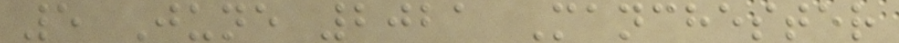5 June 2021 Manchester
